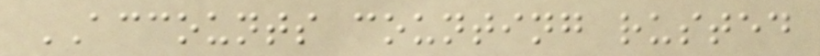ACCOUNTS counting rusted
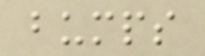bumps
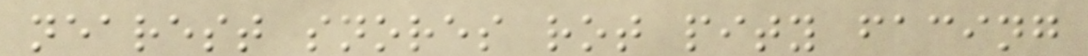nearest snores rot pity facing
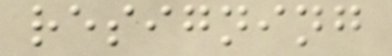resigning
